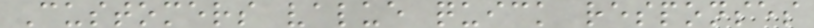Customers value quick responses
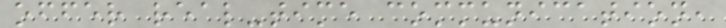offer real-time communication,
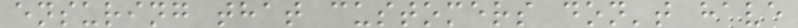ensuring that customers don't have
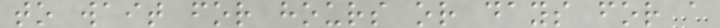to wait for hours or days for a
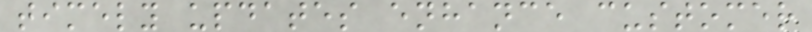timely updates enhance customer
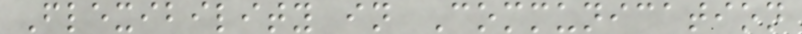Flexibility in Communication
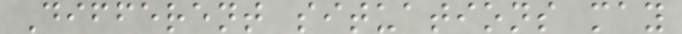Different situations may
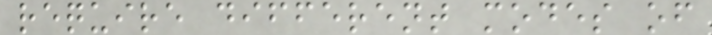require different modes of
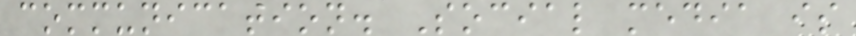communication. Social media is
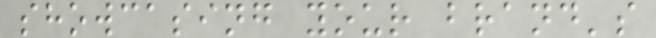showcasing your brand's
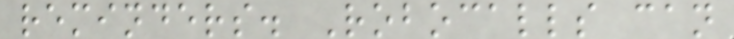reminders. Robocalls can
